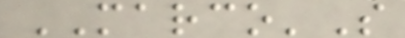MARCO'S
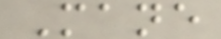Mane
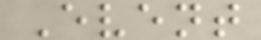Event
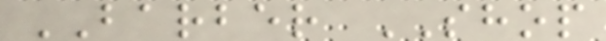BARBER SHOP
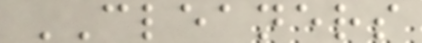CLEANERS
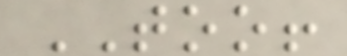TOO!
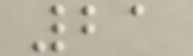21
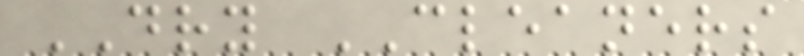DRY CLEANERS
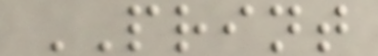PRINT
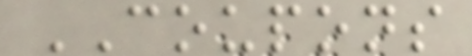COUPONS
